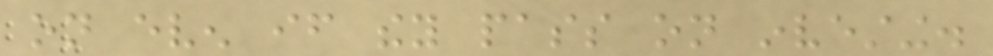on even if they pass on investing.
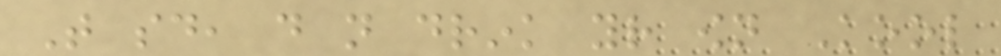That said, do not drink your own Kool
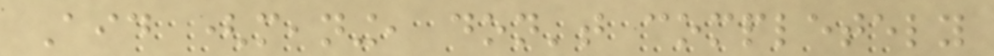Aid (meaning, don't completely
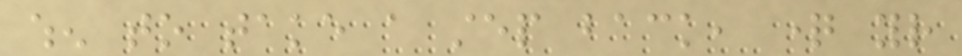when to take a step back, question your
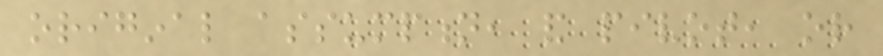original assumption, and pivot, or
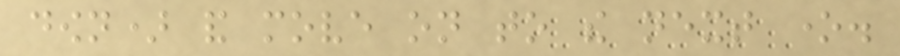down) and move on to the next one.
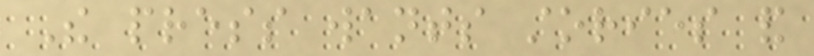The press wants stories and
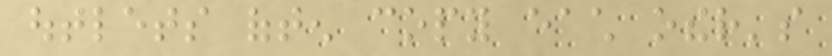outlets often copy each other's
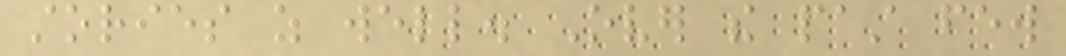stories as well. Over the past few
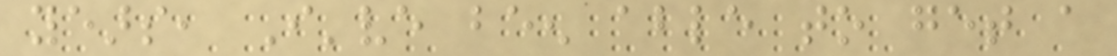years, I've been able to get a
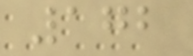172
